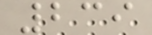239
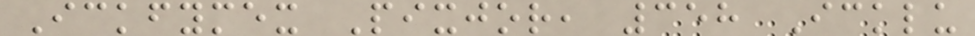Ickfymex Pixjor, 358 Icklu
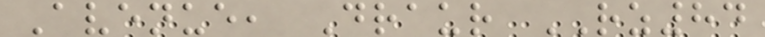Avenue, Draur RZ84
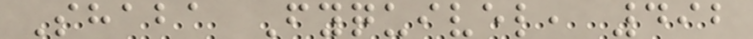Shaba Fyquivel, 492
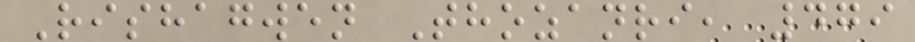Rishagwen Thozanri, 479
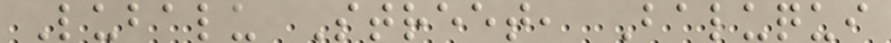Lubalu Street, Baluqui
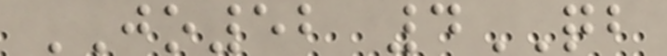JO52 4QB
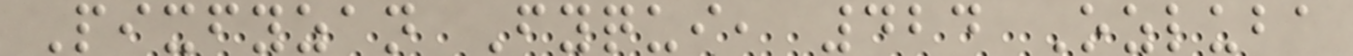Pixfyzan Fyqui, 424 Ozluba
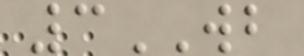3WB
